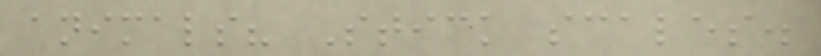animals? Stick scales.
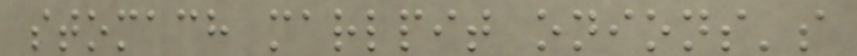stomach marlpit onions's
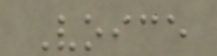Voice
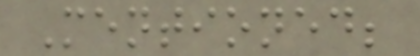Mentioned;
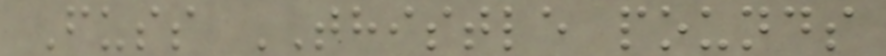Fuss THISTLE pounds
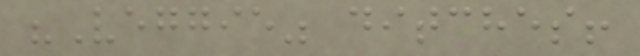"Veggie" ditches!
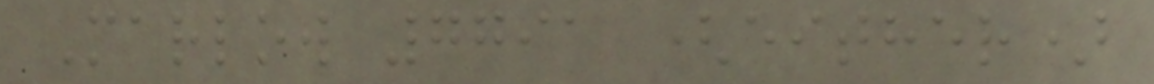Marlow 7791 (either)
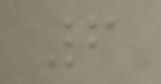6
